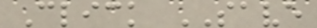Click SAVE
